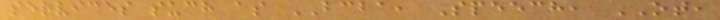services such as BCBA, Speech, OT,
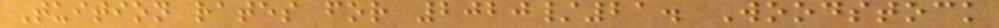Tuition rates for 2020/21. Woodstock
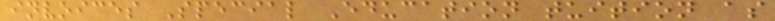invoices Special Education tuition as
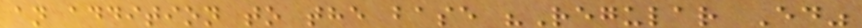an addition to the base "Regular Ed"
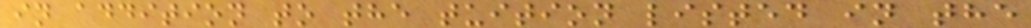in addition to the tuition listed in the
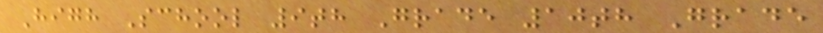High School 9th Grade 10th Grade
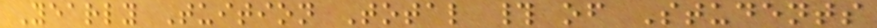Yearly Tuition Total # of Students
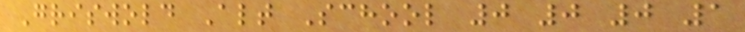Griswold Alt School 0 0 0 1
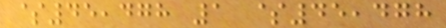$45,478 1 $45,478
